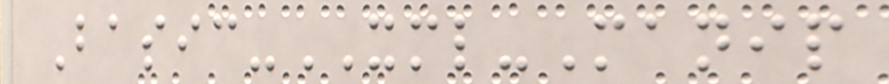Basic-XML-Manip
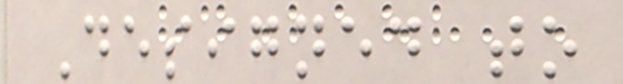Designed to
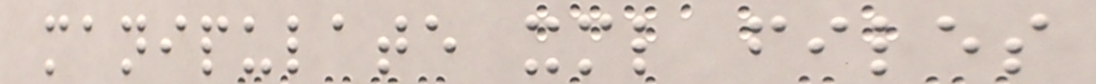manipulate xml files
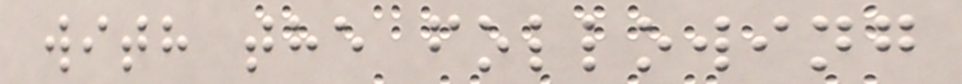with the following
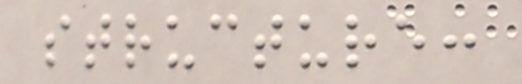structure:
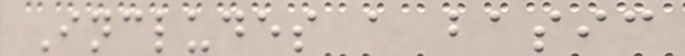Includes a basic
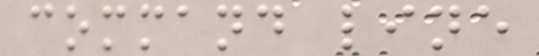command line
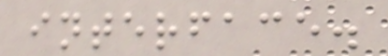interface.
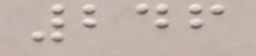246
